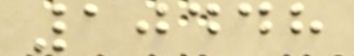10448
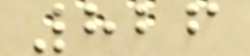826
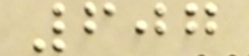607
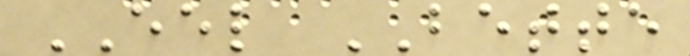EEL BETTE
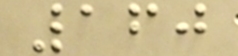160
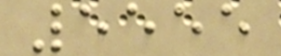5555
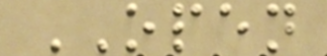OPEN
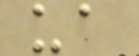ua
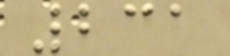231
